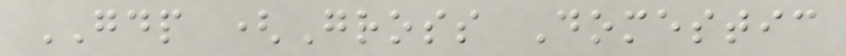GDP (Gross Domestic
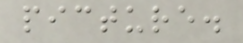picture.
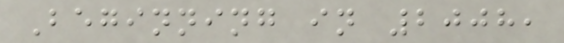Beginning in 2008,
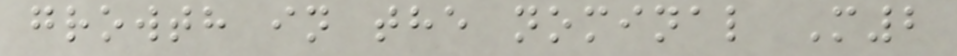growth in the nominal M2
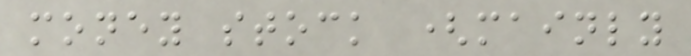money stock (mainly
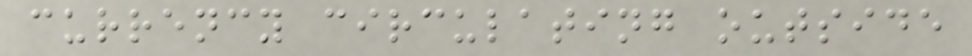currency circulating outside
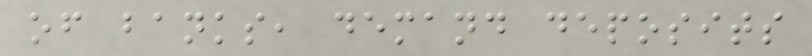of banks, demand deposits
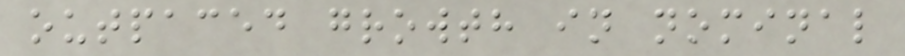outpaced growth in nominal
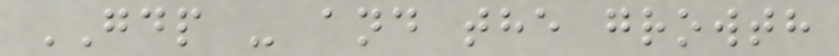GDP - and the growth
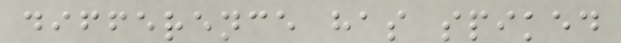difference has spiked
